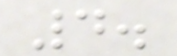4.
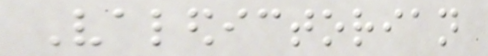Valedictorian
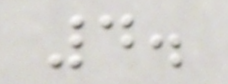4.
